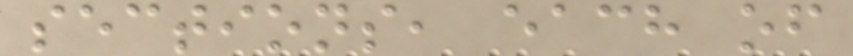sections, each of
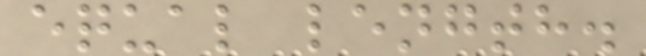equal length.
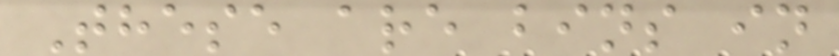These are bins in
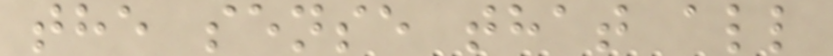the sense that all
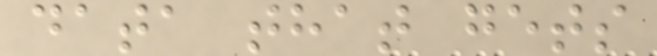data that gets
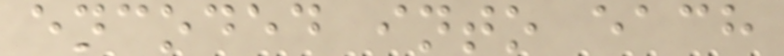encoded into each
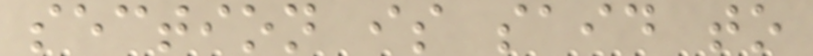section is said to
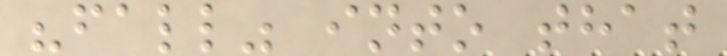"fall" into that
